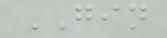GIN
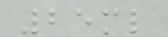25ml
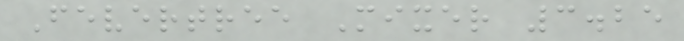Fevertree Mixer 3.25
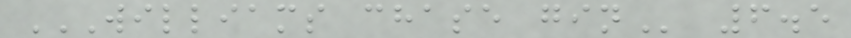WILLIAMS CHASE GIN 6.5
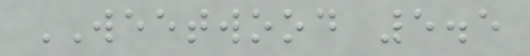WEETWOOD 5.5
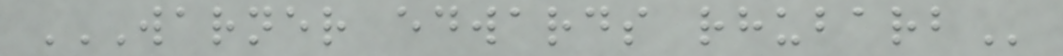WARNER EDWARDS RHUBARB
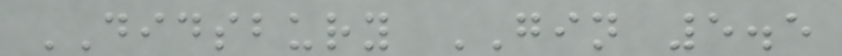DIDSBURY GIN 5.5
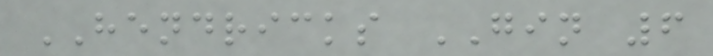HENDRICKS GIN 6
